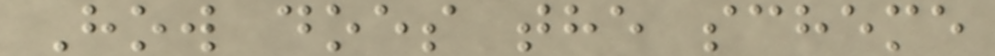How does the scheme
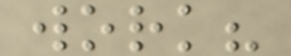work?
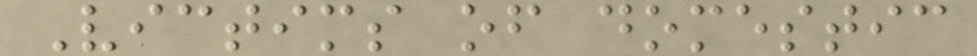Victims of domestic
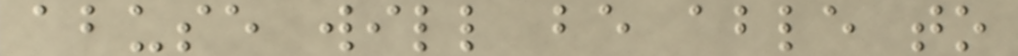abuse will be able to
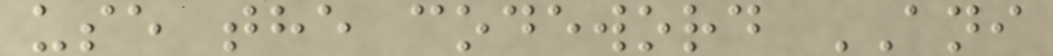use the codeword ANI
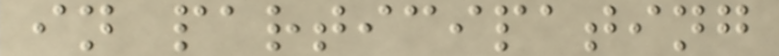in participating
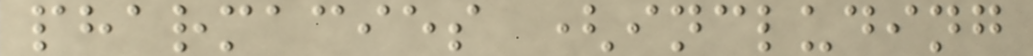pharmacies (including
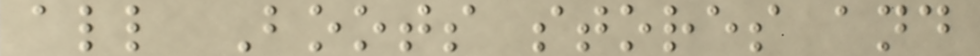all Boots stores and
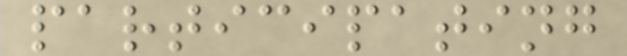participating
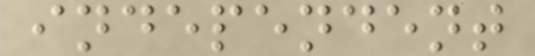independent
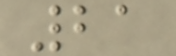21
